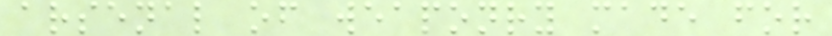arsenal of weaponry made for
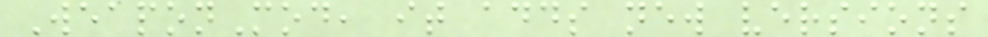WeaponMod, it adds new versions
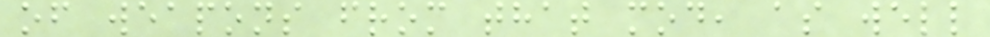of weapons from that mod, as well
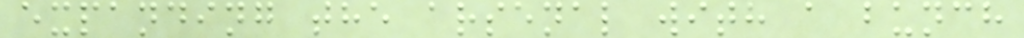expanding the arsenal with a bunch
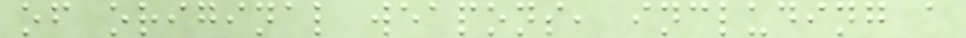of original weapons, including a
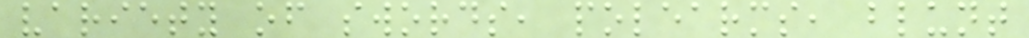variety of swords, polearms, blunt
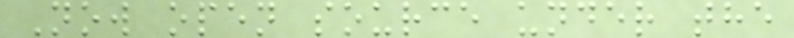Now open source under the
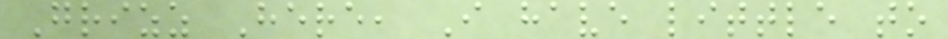Grizz Here, I have little to
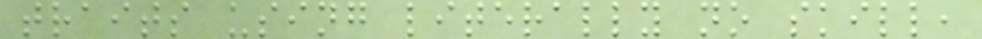traits using literally no skill,
